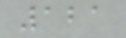121
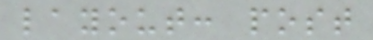layout: post
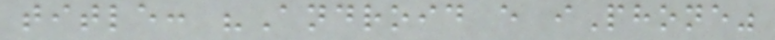title: "Android e iPhone"
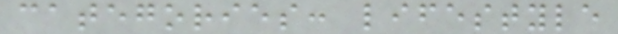categories: lifestyle
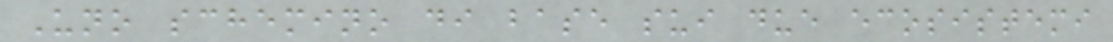Uno schemino di base sui due ecosistemi
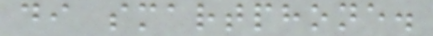di smartphone.
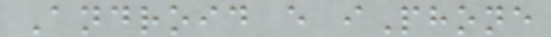Android e iPhone
